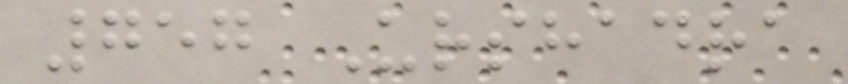757 Urshadra
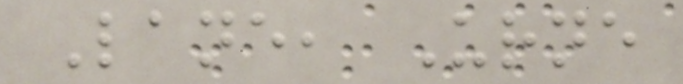Lane, Urne
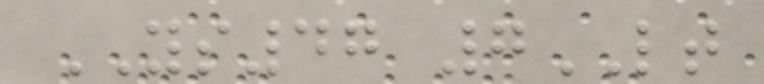YS47 7LT
